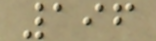196
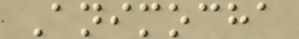Animocha
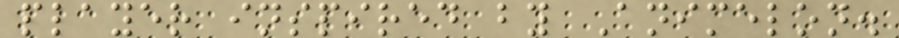player inspired by Animelon.
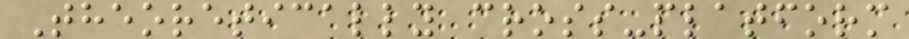Theoretically cross-platform
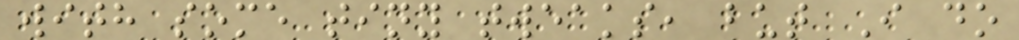with some tiny tweaks, but I do
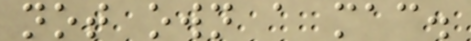not own a mac.
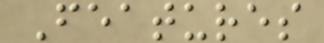Features
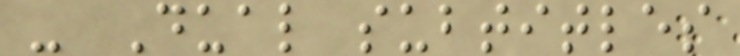- Dual subtitles
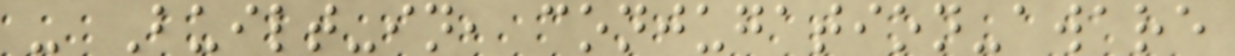- Built-in, conjugation-aware
